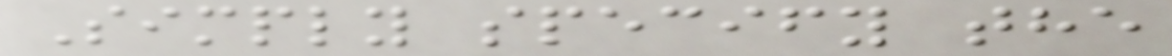Simply specify the
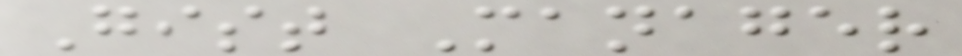Gist Manager
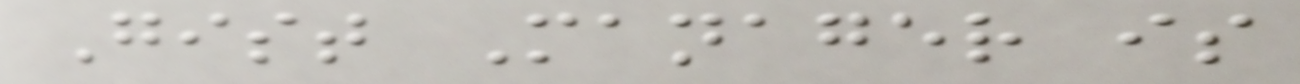Gist Manager is
